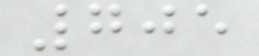705
